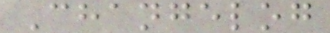Changelog
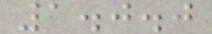1.0.0
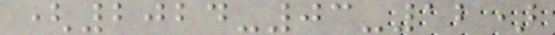(2024-03-12)
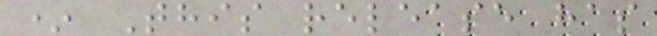* This release has
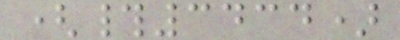(#3434)
